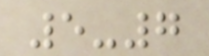5-7
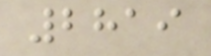2819
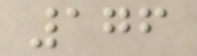176
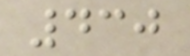430
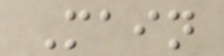Main
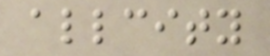allcity
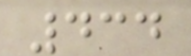434
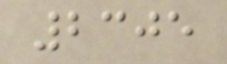2305
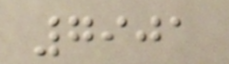7901
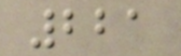221
